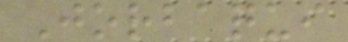Jorbaqui
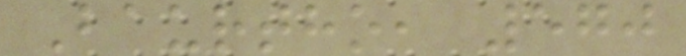Baurtho, 570
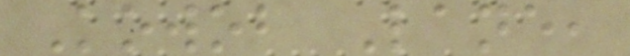Kowob Lane,
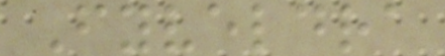Fyveldra
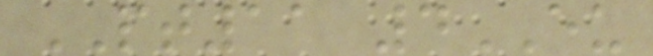PT11 4EU
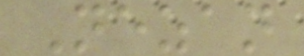Nezan
